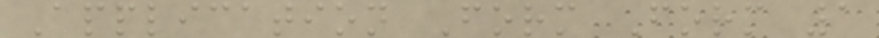Application Form Form 1
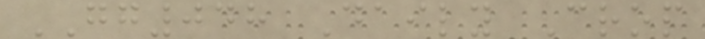GG048 Daily Crop
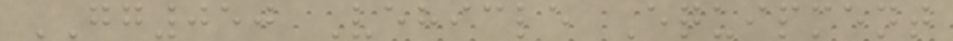GG050 Vehicle Equipment
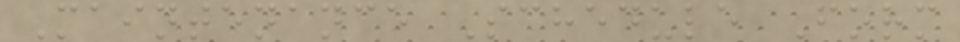Maintenance Schedule Form
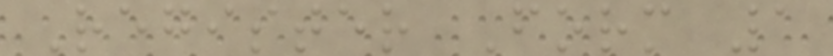Register Form 1
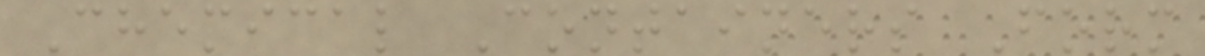Chemical Containers Form
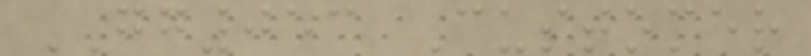GG053 Customer
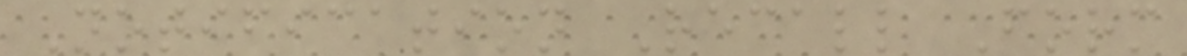Notification Recall Form
